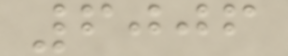6006
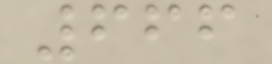666
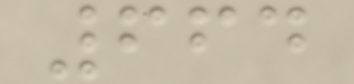664
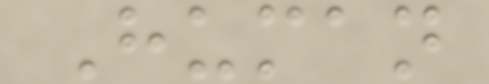Human
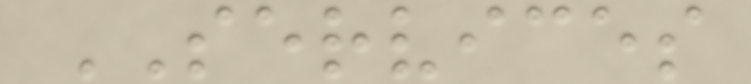SERVICES
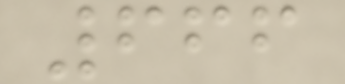666
